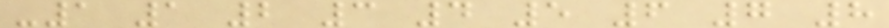-1 1 2 3 4 5 6 7 8
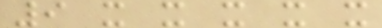9 x x x x x
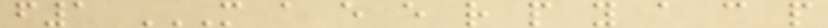f1 M A E E R P Y A C P
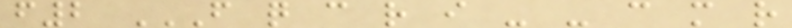f2 F Q C R I - - C M R
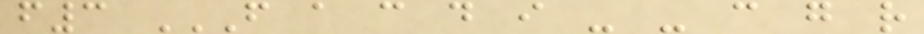f3 F A C D I - - C G R
